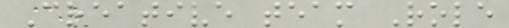Creative team Role
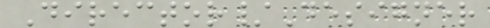Director/Designer
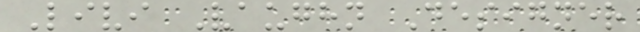Livi Vaughn Designer
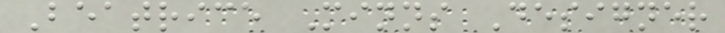Beatrice Minns Designer
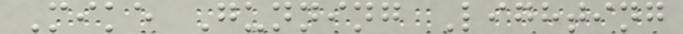Mike Gunning Lighting
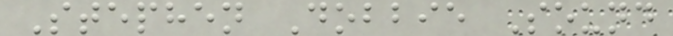Stephen Dobbie Sound
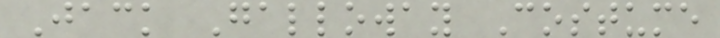Jack Galloway Costume
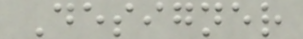Designer
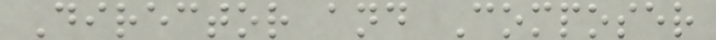Director and Composer
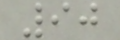90
